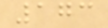173
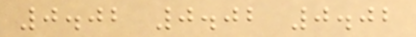0.02 0.02 0.02
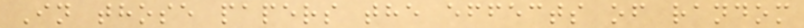In those papers the effects of random
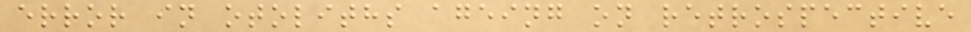error in otoliths ageing on retrospective
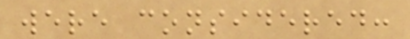were considered:
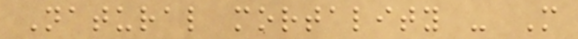Natural mortality - M
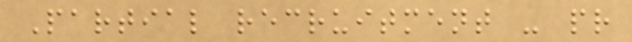Partial recruitment - pr
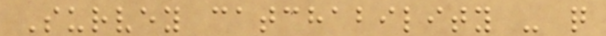Survey catchability - q
